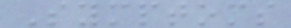Symptoms
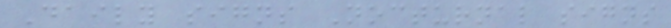Daily signs Nocturnal signs
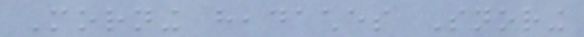Morning headaches Snoring
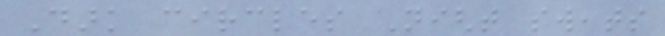Dark circles Night sweats
